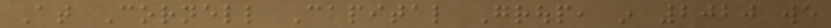At Cornell Capital Group, in 2020 we
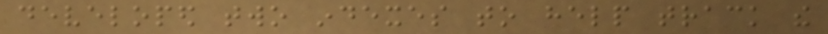developed two indexes to help track the
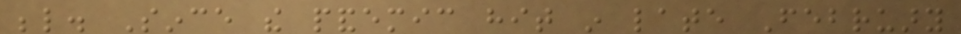below. Since the pandemic hit in late February
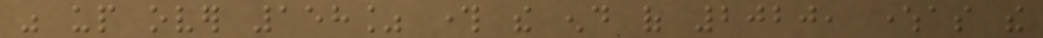was up over 158% through the end of 2020, whereas the
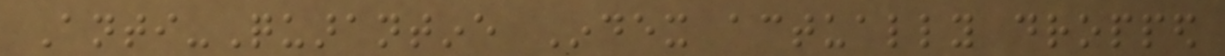Anti-Quarantine Index actually dropped
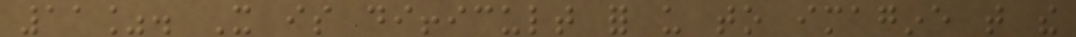11%. It is difficult for us to imagine that the
